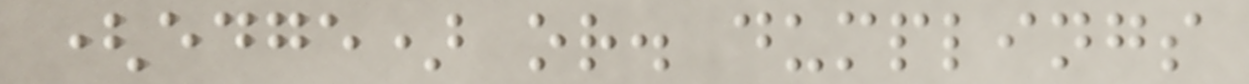(edge) or. dumplings
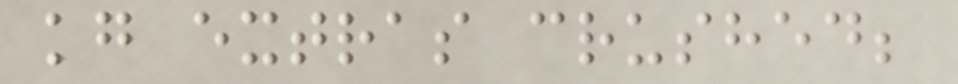kg extras crushed;
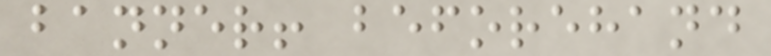banner! beforehand
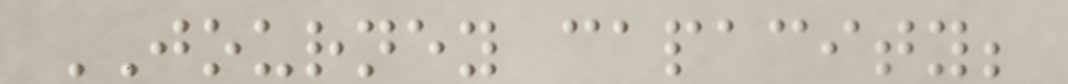JOURNEY capacity;
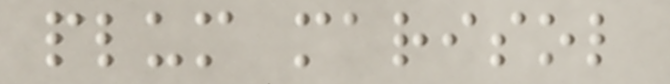plum marisol
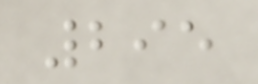295
